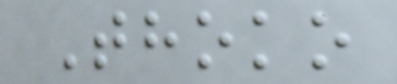Thoko
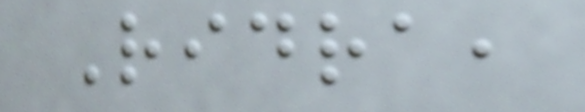Ridra,
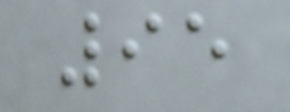95
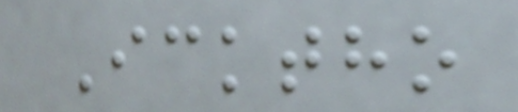Icktho
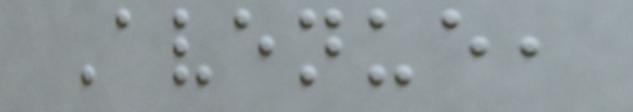Avenue,
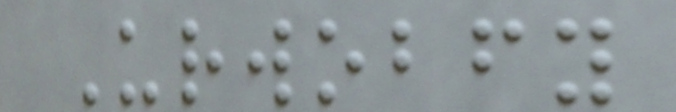Urwobfy
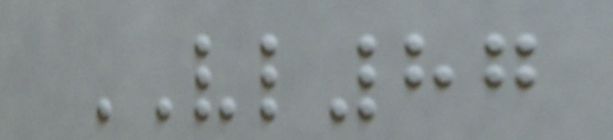VL87
